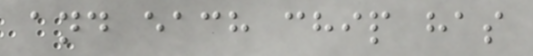and each chip has
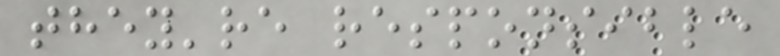they're responsible
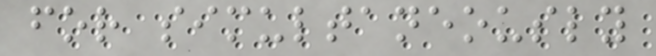for simultaneously
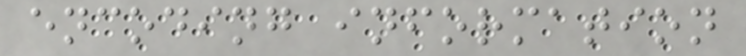encoding information
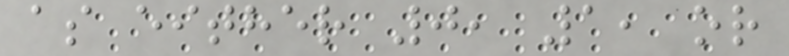as either 0, 1, or
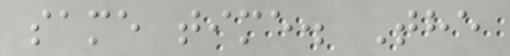same time. The
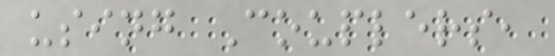using Couplers,
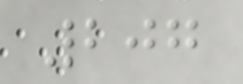207
